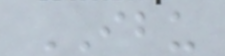IBU
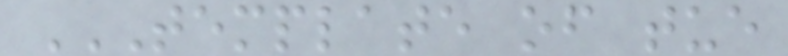TEMPLATE OF TUE
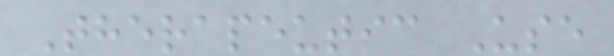Therapeutic Use
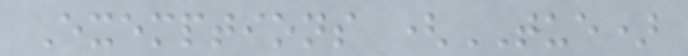Exemptions (TUE)
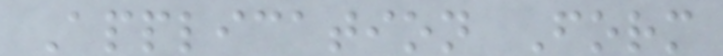Application Form
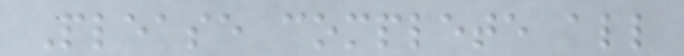Please complete all
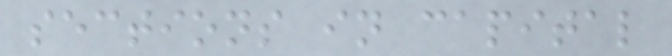sections in capital
